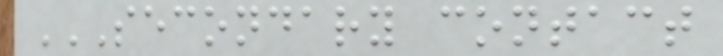SECONDARY CONTACT
